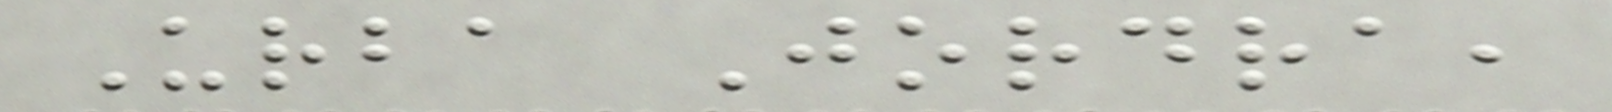Urba Jordra,
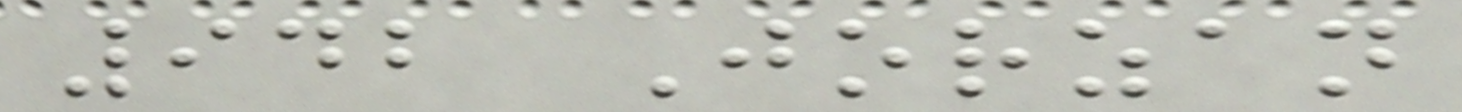942 Jorzan
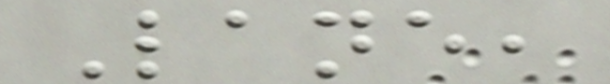Lane,
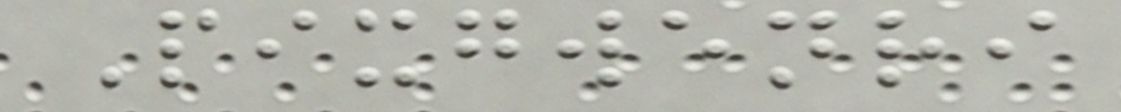Pixgwenri
